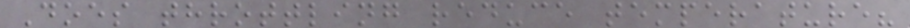Does throttling reduce temperature?
